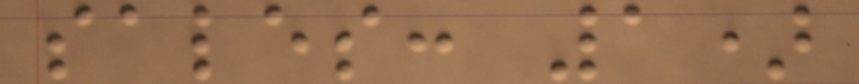sales: 1)
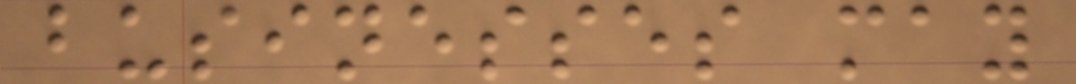businesses may
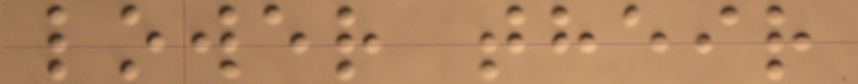lower their
